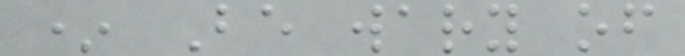* Be wary of
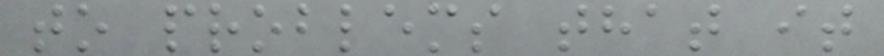to problems that it
